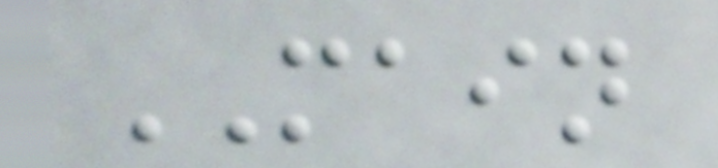MAIN
